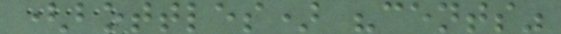(bottles) "cents"
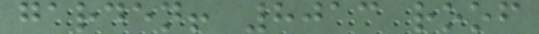garden! 8013 roof
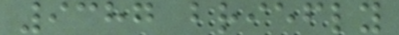9387 briefly
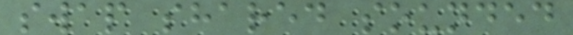swap shared sounded
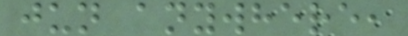jun anywhere,
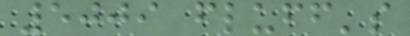5009 fluff's
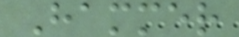Hammer
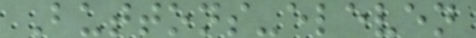Buttons-eleven
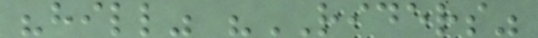"hill" "RIDERS"
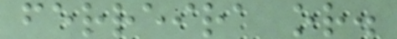ferreira or.
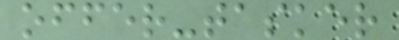offer-tasker
